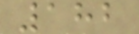182
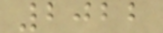2022
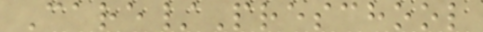Care/Preschool
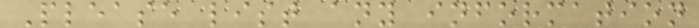Please list any information
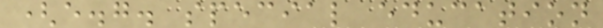(e.g. special education
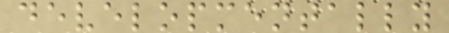developmentally
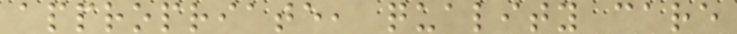appropriate, quality care
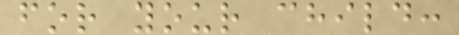for your child:
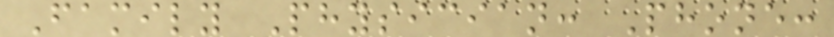Family Physician: Phone:
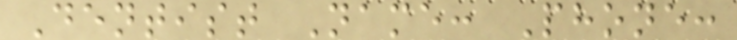Dentist Name: Phone:
